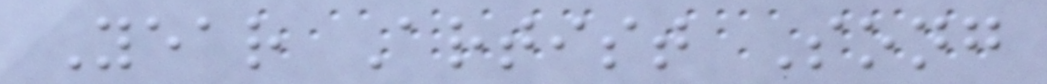Year Artist Song
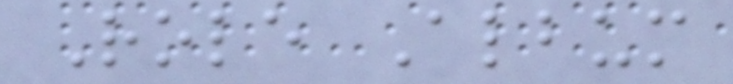Role Album
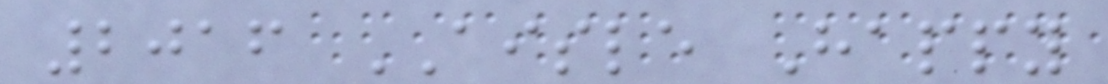2016 AISLE Happy
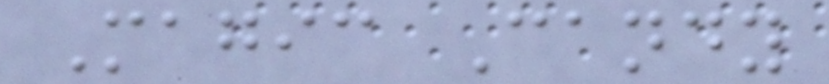Magic Candy
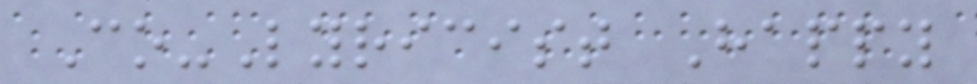Co-Lyricist Happy
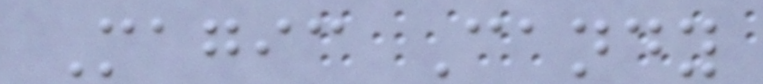Magic Candy
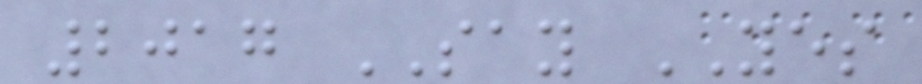2017 SAY YES
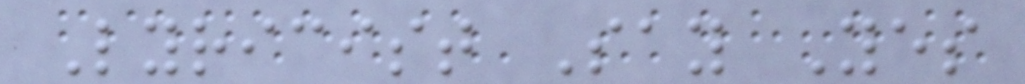Lyricist Say Yes
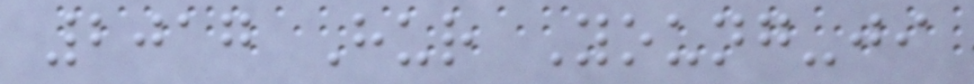2017 Hur Young-ji
